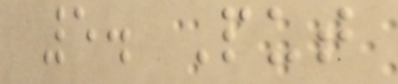5. Put
